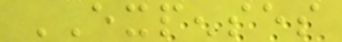EXPENSES
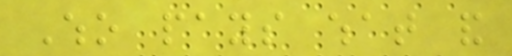Who pays what and
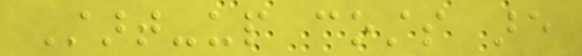Start-up costs are
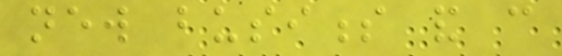new business and can
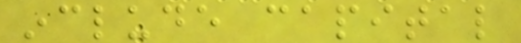include capital
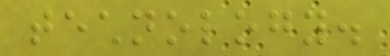technology.
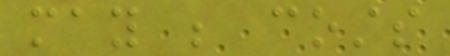may be costs
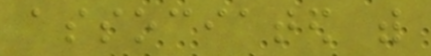associated with
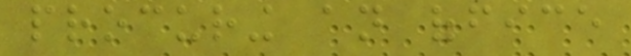procuring an office
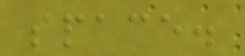space.
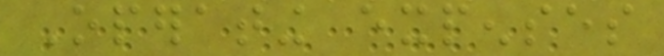Operating expenses
